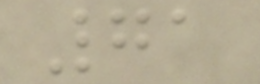71
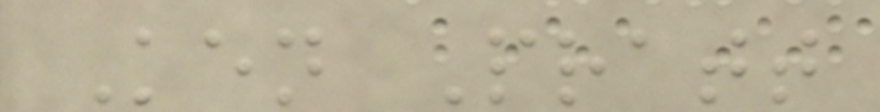Ken Pratt
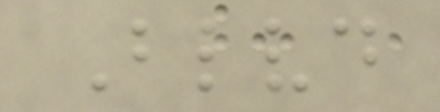Blvd
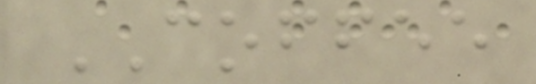COFFEE
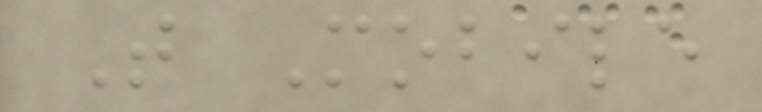T Mobile
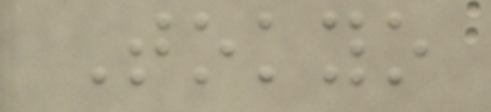Tokyo
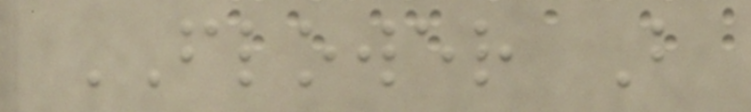FLOWER B
